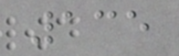135
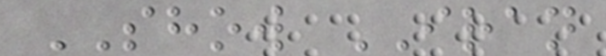SHOW IRAN
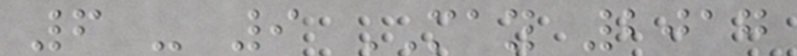6 - 9 MAY 2017
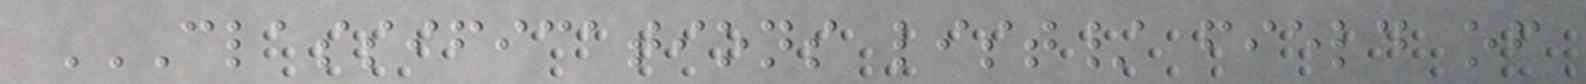CLASSIFICATIONS LIST/ FIELD OF
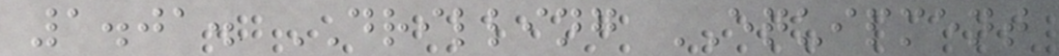1.01. DRILLING EQUIPMENT
